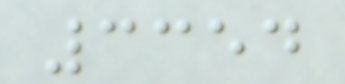3354
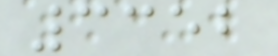3352
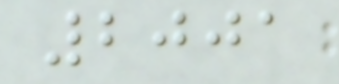2001
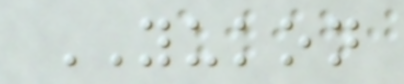YUKON
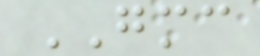GMC
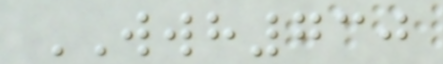WWH730
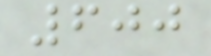600
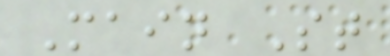Main St
